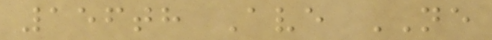156th Ave NE
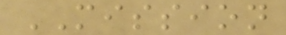MISSION
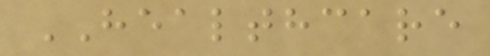HEALTHCARE
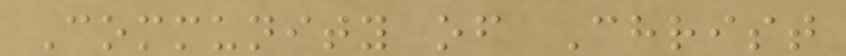Community of Christ
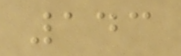143
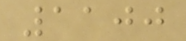1100
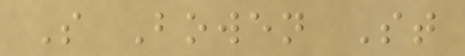S Bowen St
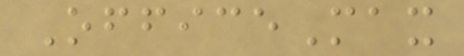OfficeMax
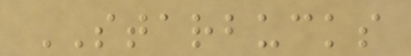STARBUCKS
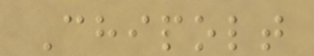Chipolt
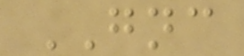GNC
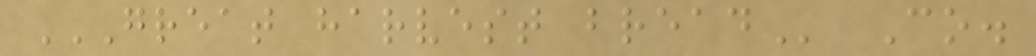GREAT HARVEST BREAD Co.
